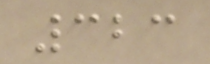323
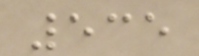535
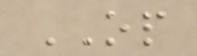OP
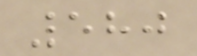580
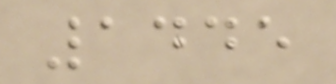1445
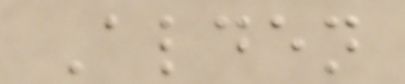Alden
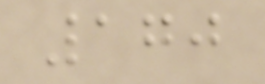170
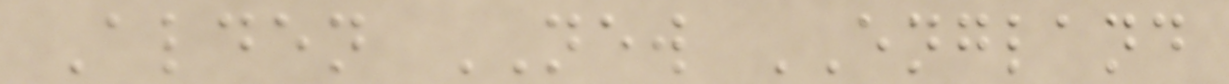Alden NEW ENGLAND
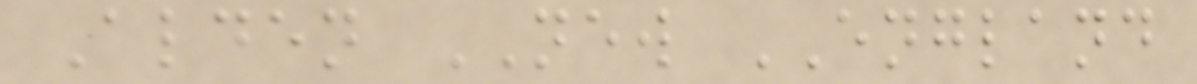Alden NEW ENGLAND
